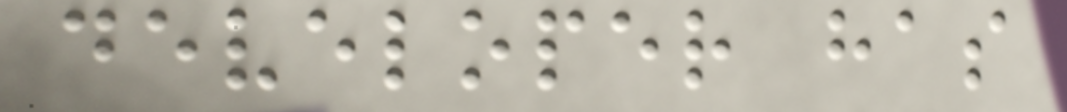developer has
